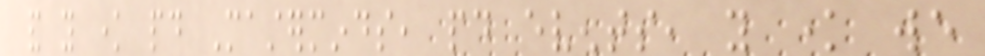and you know paid Masterminds, paid events, you know we
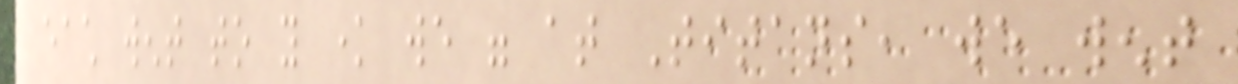each went to you know we were at Titans, we went
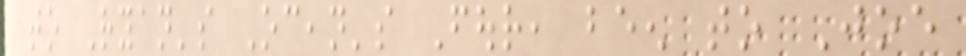to Ryan's Ocean's Four, been to Joe
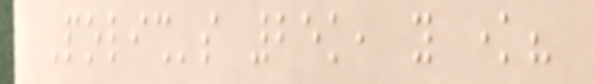Polish's 25k, you know?
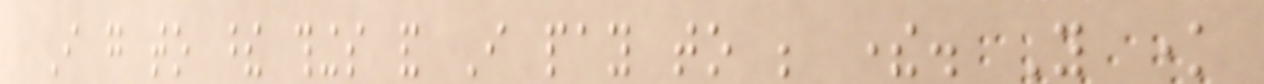I go to these things and I pay to be there. You know
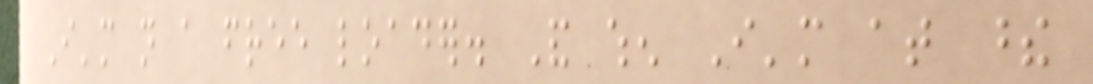I'm not a free loader. And when I'm at these
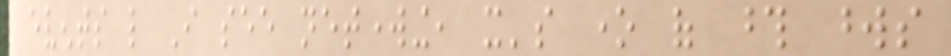events like I see networking, it's one of those words
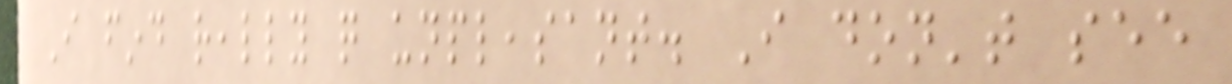I find really quite unpleasant. I don't see
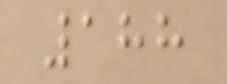188
